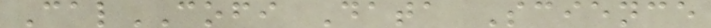CalCOFI Data Science
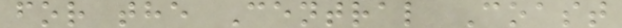for the Central Coast
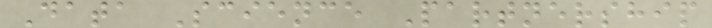Data Science Partnership
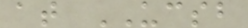at UCSB
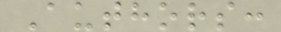Authors:
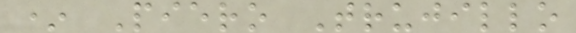* Piero Trujillo
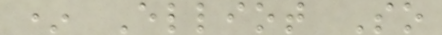* Elliot So
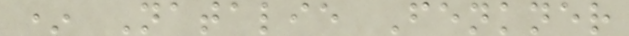* Natalie Fenkner
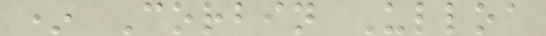* Corbin Ulloa
